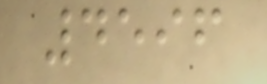4596
